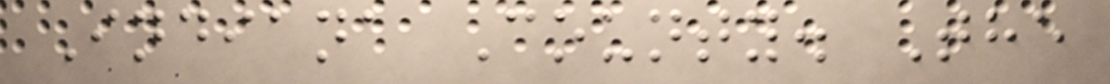Indiana County. The
